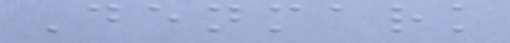Denmark
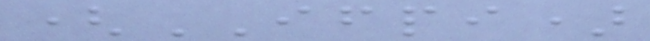(IFPI)
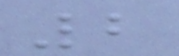2
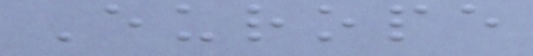Europe
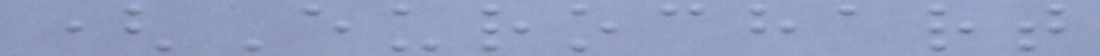(Eurochart
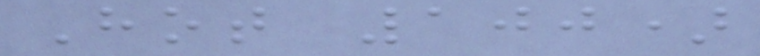Hot 100)
